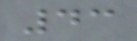43
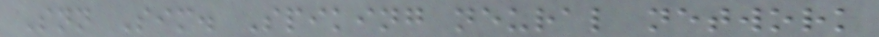Snn Sim. Spiking neural network
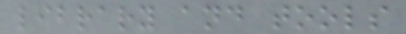library and tools
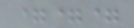===
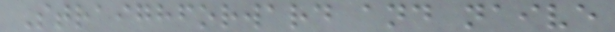Straighforward and naive
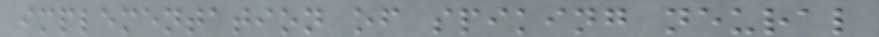implementation of spiking neural
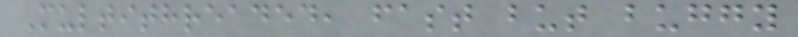Multithreaded, fast but buggy
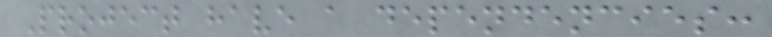Project have a dependencies:
